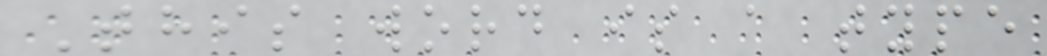This word is a type
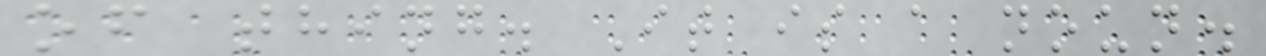of thing. It is a noun.
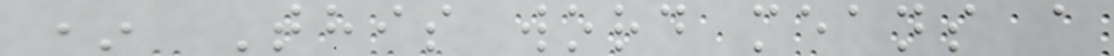* This word means a
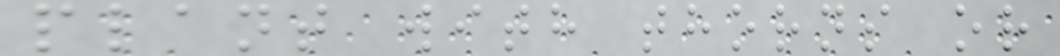plant with thorns or
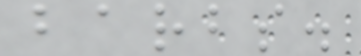barbs.
